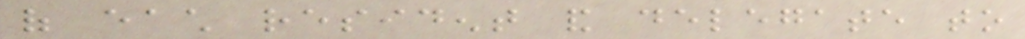of each resident and delegate to
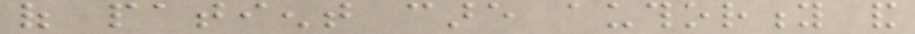of patient care authority and
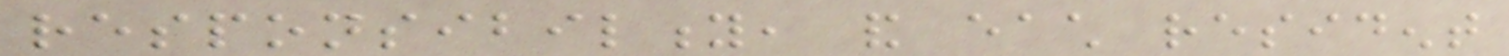responsibility, and each resident
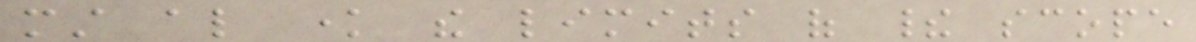must also know the limits of their scope
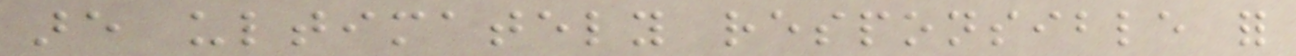are ultimately responsible for
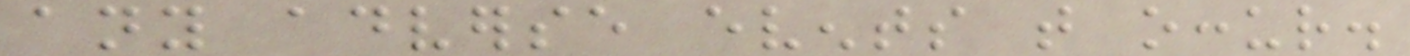any adverse events that occur.
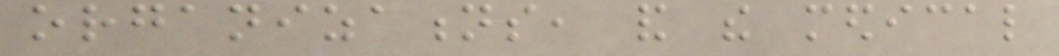organizations, and the medical
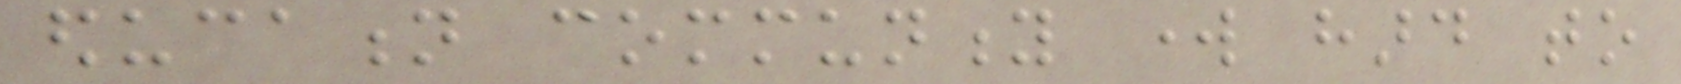education community work hard to
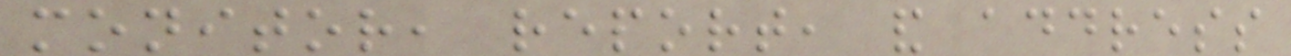monitor, report, and address
